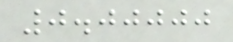0.00000
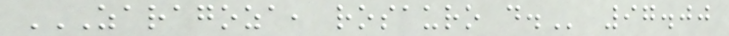ZARAGOZA, ROSAURO D. 97.00
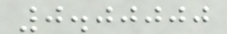0.00000
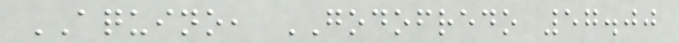AQUINO, GODOFREDO 57.00
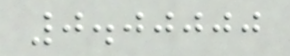0.00000
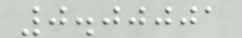0.00001
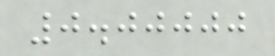0.00000
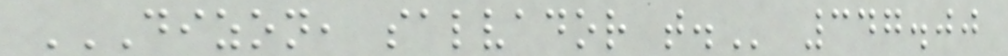DIZON, SALVADOR T. 347.00
